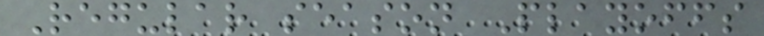Regular season Playoffs
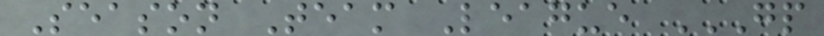Season Team League GP
